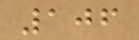106
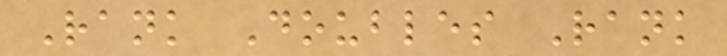Rank Doubles Rank
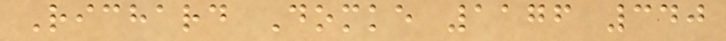Richard Domke 1176 340
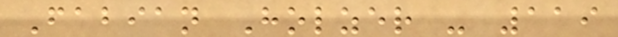Fabian Holzer - 119
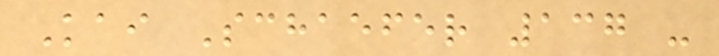Kai Schaefer 137 -
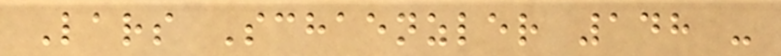Lars Schaenzler 148 -
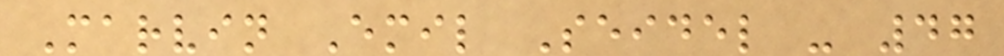Marvin Emil Seidel - 47
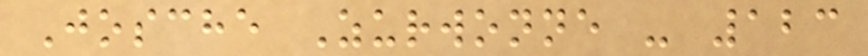Josche Zurwonne - 123
